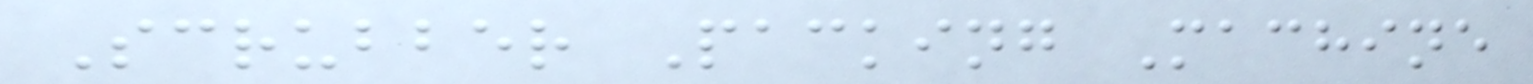Scrubber Packing Machine
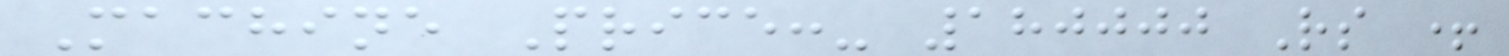Machine Price:- 180000 Rs +
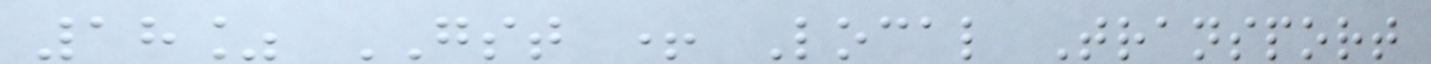18% GST + Local Transport
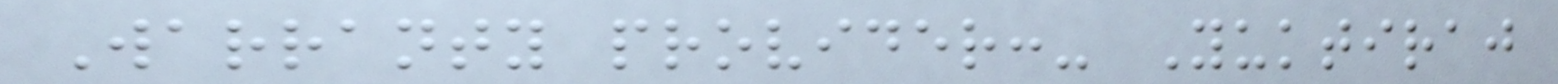Warranty provider:- Yuktiraj
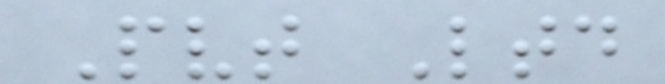Pvt Ltd
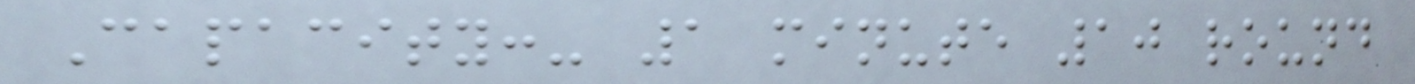Capacity:- 1 minute 10 round
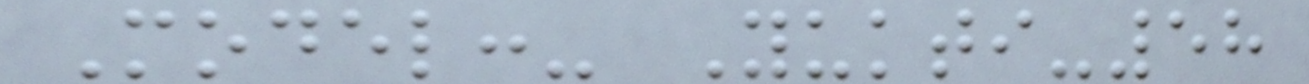Model:- Yukti-58
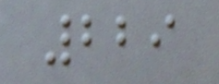229
